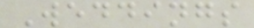Weddings
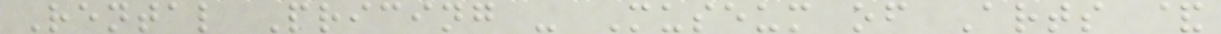Rental Pricing - Museum of Arts &
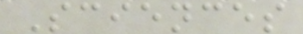Sciences
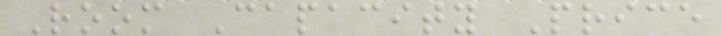Room Capacity Price
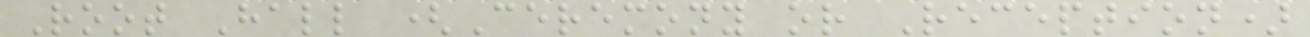Root Hall (Ceremony or Reception)
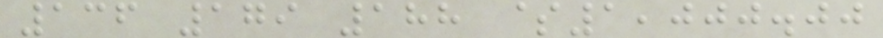136 179 188 $1,000.00
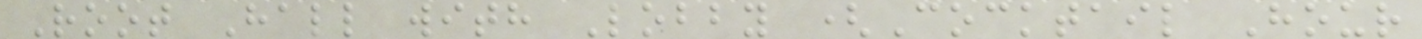Root Hall with Lobby (Cocktail Hour
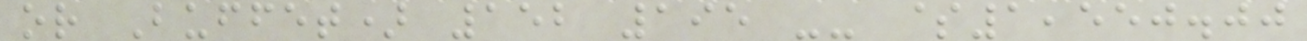or Buffet) 152 195 -- $1,550.00
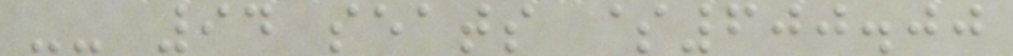-- 94 seats $600.00
